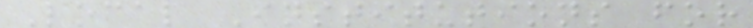Local Institutions for
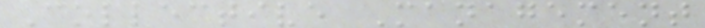Collective Management
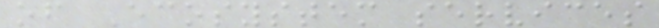of Ecosystem services
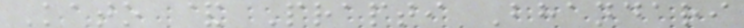Kato & Prapti Bhandari
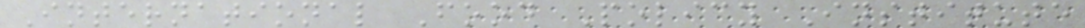International Food Policy Institute
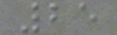25
